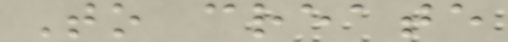To create
